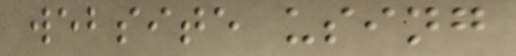website using
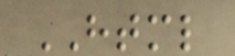HTML
